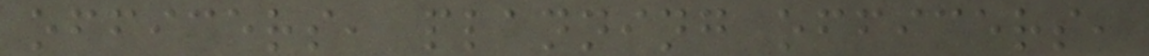officers, planning officers,
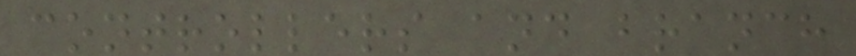controllers and branch
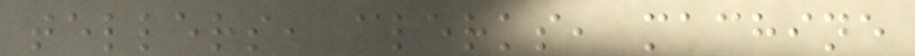tellers, clerks, machine
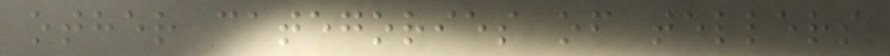other categories of tellers
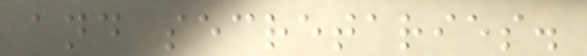and secretaries.
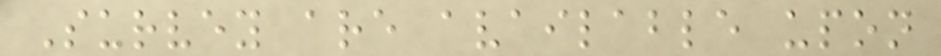Survey are available upon
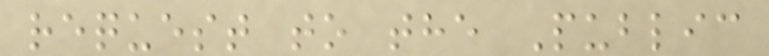request to the Public
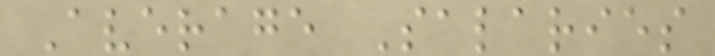Average Salaries
